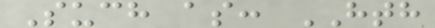Such as: HTH
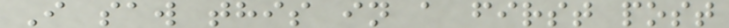I saw this in a first post
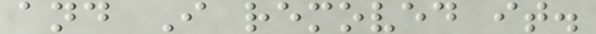and I removed it.
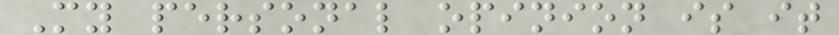My personal opinion is it
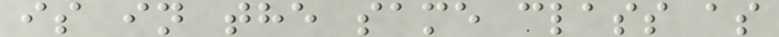is in the same class as
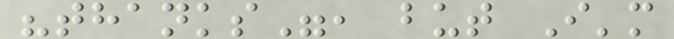"thanks", but I'm
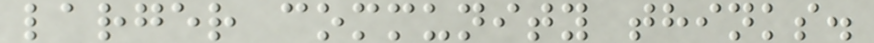larger community thinks.
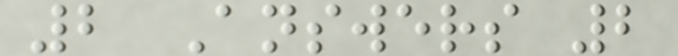2 Answers 2
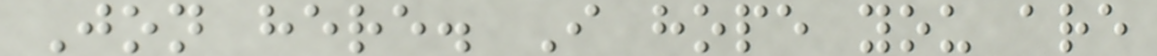Jon here. I hope you are
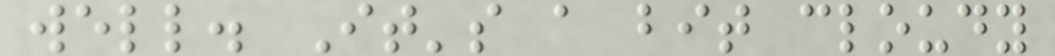well. It's a bit cloudy
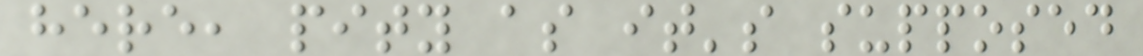here, pity as it's supposed
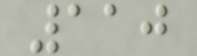110
